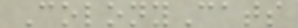ColonyCats
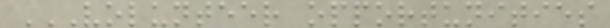VOLUNTEER OPPORTUNITIES
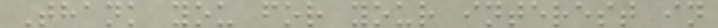Thank you for your interest in
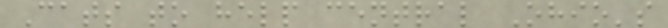Cats to help central Ohio's
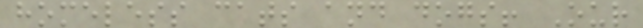homeless cats and dogs! Our
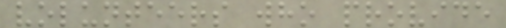volunteers who provide
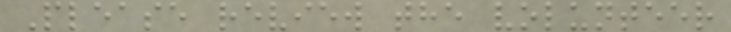Please review the volunteer
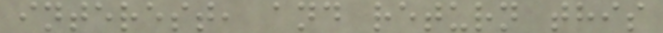interest, and return this
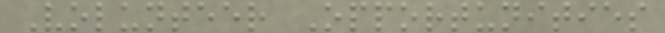Volunteer Opportunities
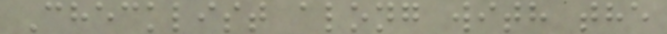Checklist along with the
